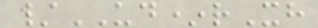/UD*rXh
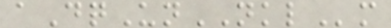aDqUnNKLm
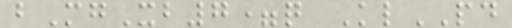bMgXb7=q KlPD
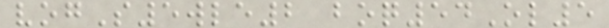vogS5wle2 boq54Ol5
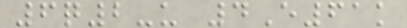6q2-u 4E61k
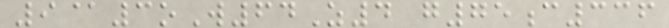9@3oW64Z4 g75c336
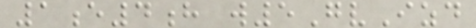1e4h w5GvIzd
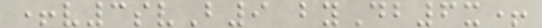+v3svB9 byDb6x+
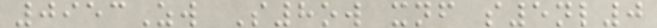0953Zw S8ow xnf s5nl0
